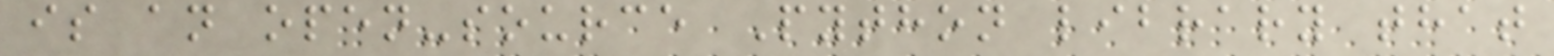is an open-source Python library that
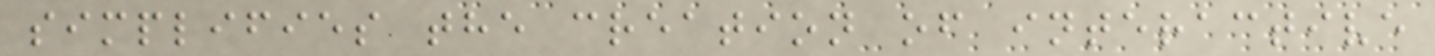simplifies the creation of interactive
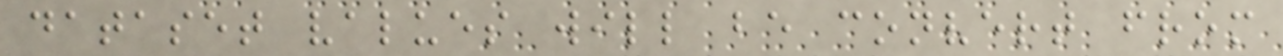dataset values will be convert from
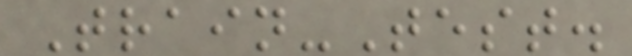Train-Test.
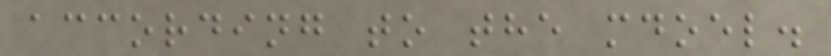according to the mdoel.
